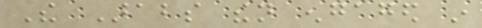The Arabs then engaged in
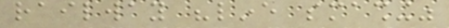railway "line smashing"
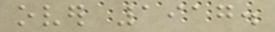over 1917.
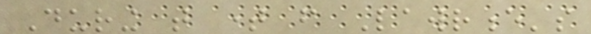During that time from Lawrence's
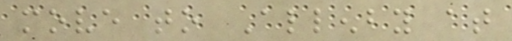move to Allenby at
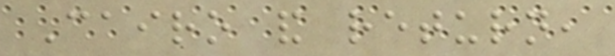Cairo and return,
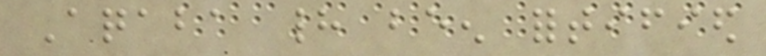Aqaba had been fortified
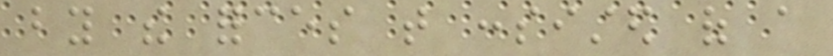by the forces that consisted of a
